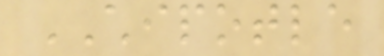CHIPOTLE
